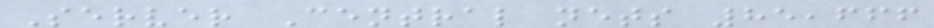Server Central nets 85,666
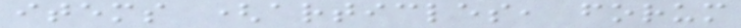items (articles, forum
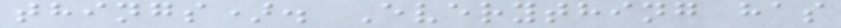things). Everything has
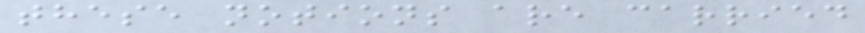these notions are carried
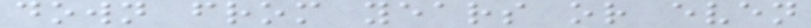down from years or even
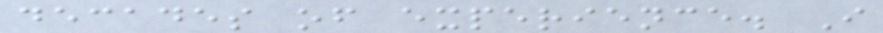decades of experience. I
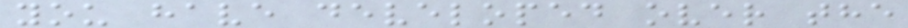you have developed over the
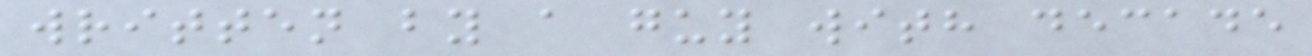written by a guy with decade
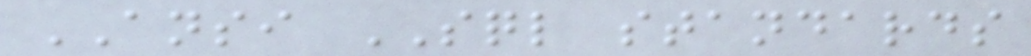ANSI SQL standards
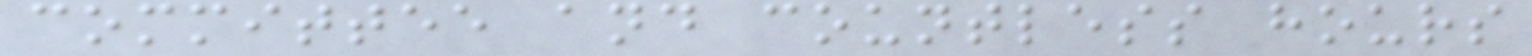committee and countless hours
